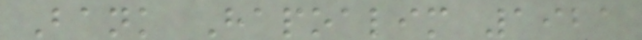Bank Hapoalim 1921
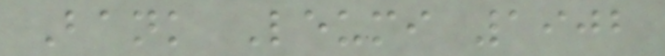Bank Leumi 1902
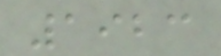1923
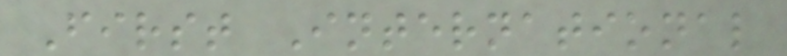First International
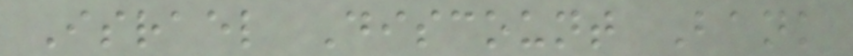Israel Discount Bank
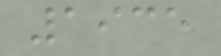1935
